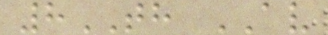8TH AV
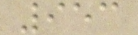953
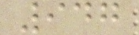947
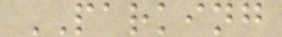PARKING
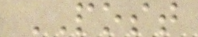POST
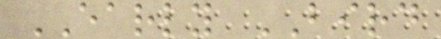EARLY BIRD
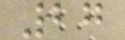27
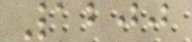1200
